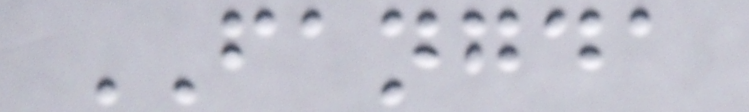FANGDA
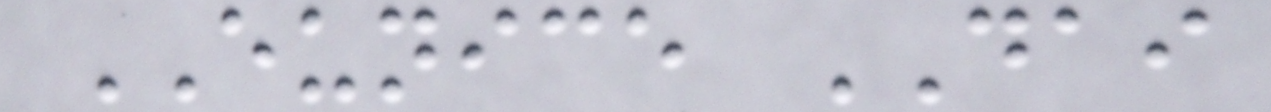EUNICE DAI
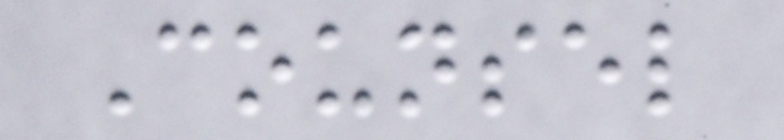Counsel
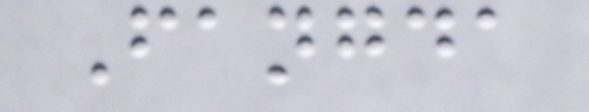Fangda
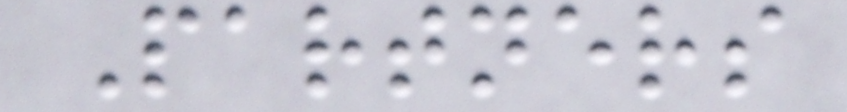Partners
